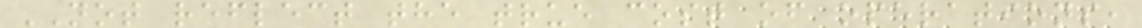NOT reflect the true cost of operations,
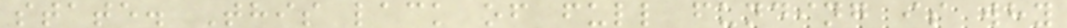state. This lack of full funding is why
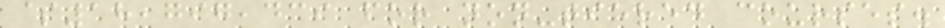$18,797,439 for non-tiered courses.
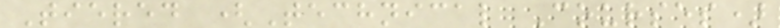Tiered (Technical Courses)
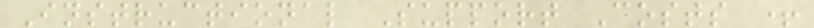Instructional Support Costs +
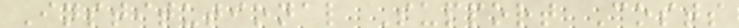Institutional Support Costs
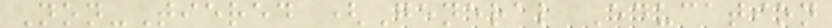Non-Tiered (General Education
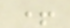+
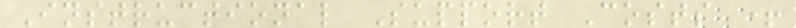Instructional Support Costs +
